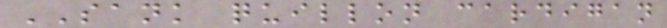SANK quillon cardigan
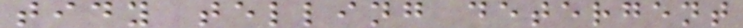tidy telling detergent
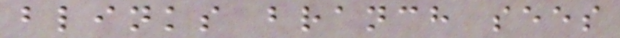blinks branch sees
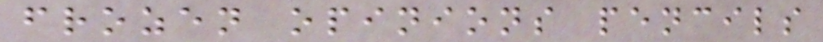frozen opinions pencils
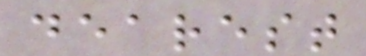dearest
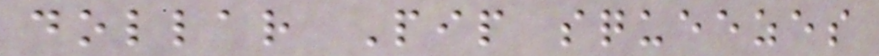dollar Pip squeezes
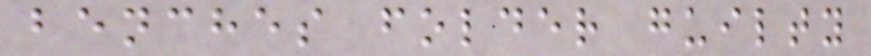benches folder guilty
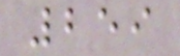259
